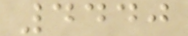4440
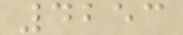4253
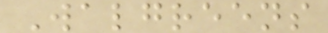Walgreens
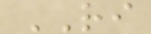RI
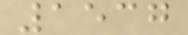1537
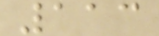113
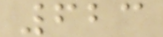623
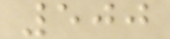500
